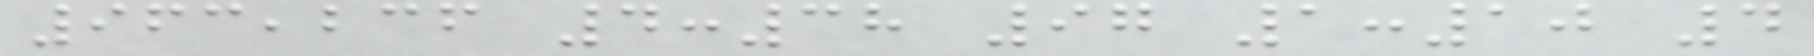963,236 4:38 97 1:10 4
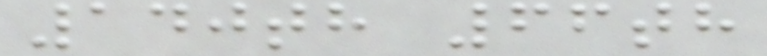140th 66th
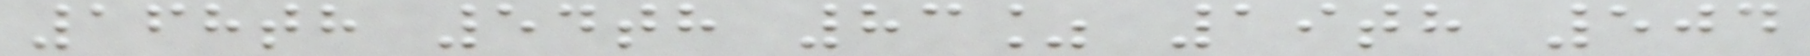168th 54th 83% 19th 504
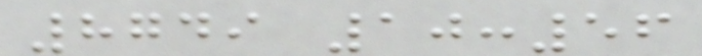8749 10:56
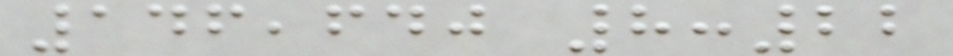146,640 8:22
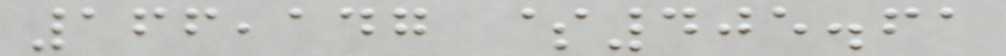166,147 $405.61
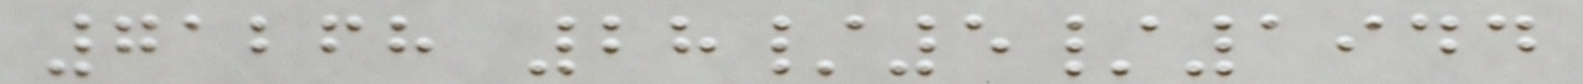71268 28/5/1944
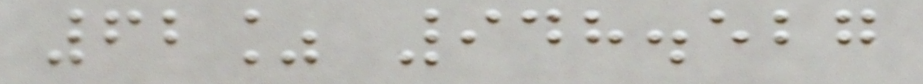62% 948.527
